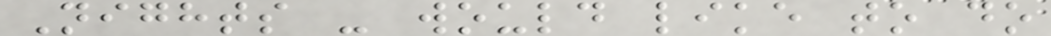Nights - would like to do
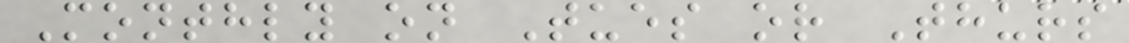Monthly on Tues or Thurs
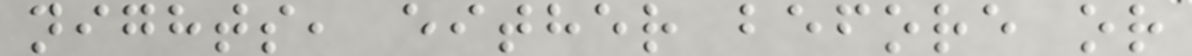nights, either before or
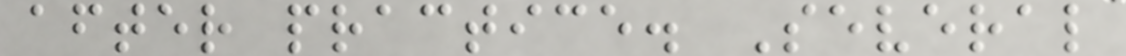after practice. Several
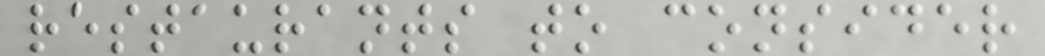restaurants to consider
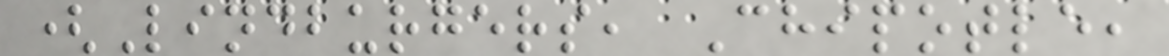(Lindburgers, Chipotle,
